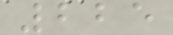225
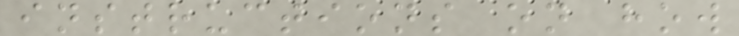instructions on how
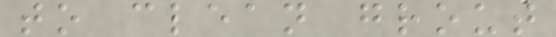to clean grout
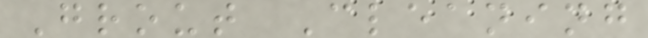Grout Cleaning
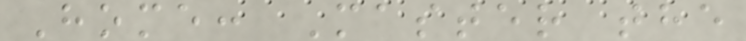Home: Master the
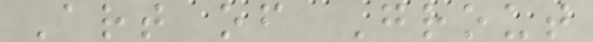Art of Grout
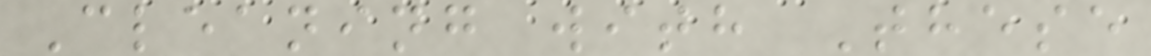Cleaning with These
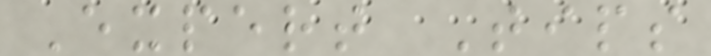Expert Tips
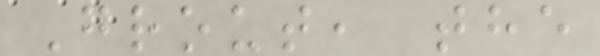Grout, the
